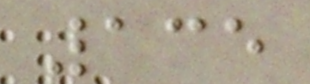135
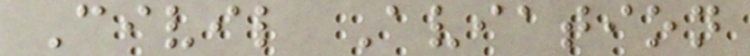Civil Aviation
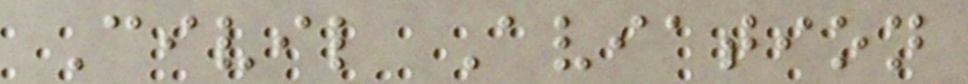Civil Aviation
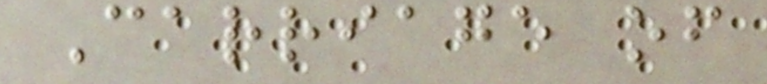Carriage of
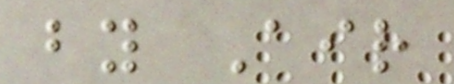by Air
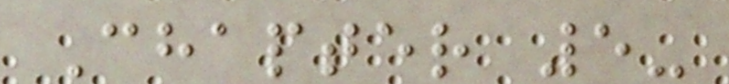Chapter 5-
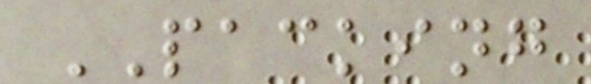PACKING
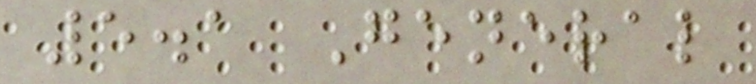5.1 General
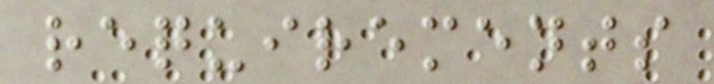requirements
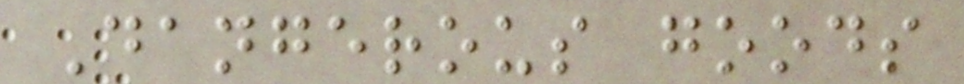Dangerous goods
